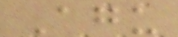Agu
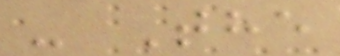- The
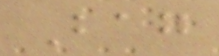Bag
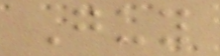Guy
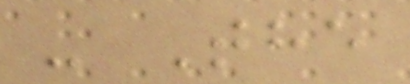- The
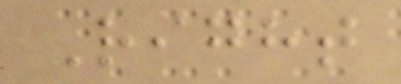Right
